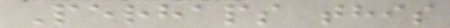Perhaps this
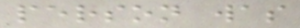person was
